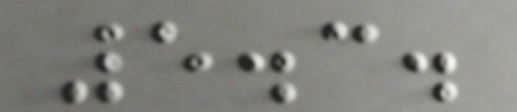5.3.
